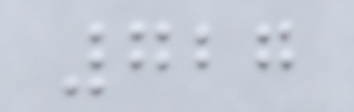727
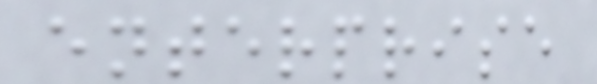enterprise
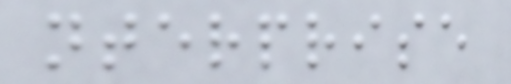nterprise
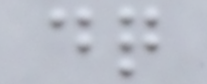dq
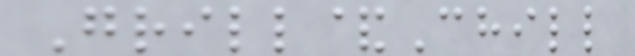Grill&Chill
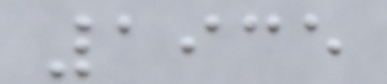1935
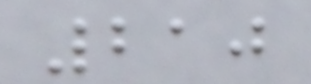210
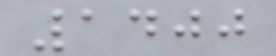1400
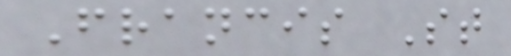Francis St
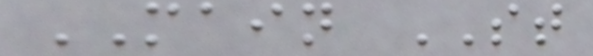MAIN ST
